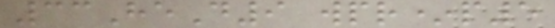33HeD9 wpr*p5
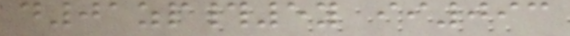d01zp#5y ii093
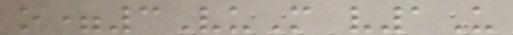o=3VuM v1U
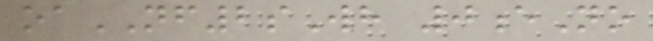oaNF2sWh 0eNo
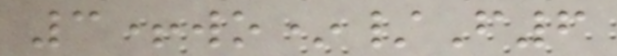3+wo*/F6
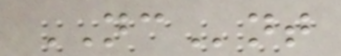NCnt
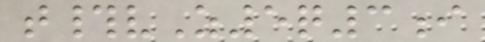t#vZ5q3i
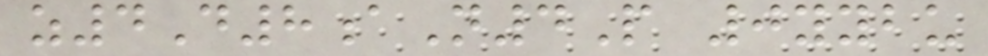z4D8aN4P 0yybu
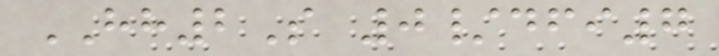HH2S 0/dfi7
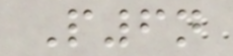P6n
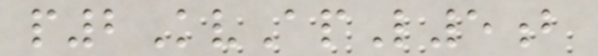p2KvApL5b
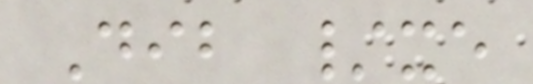Dib /xe
